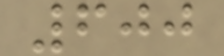600
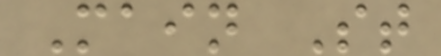Main St
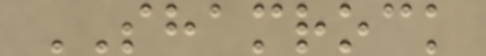SHAMROCK
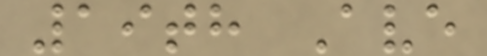19th Ave
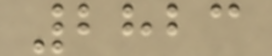2823
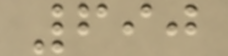690
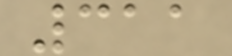311
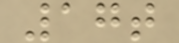17t
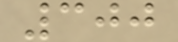300
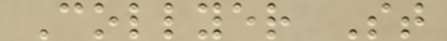Collyer St
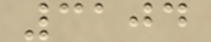3104
